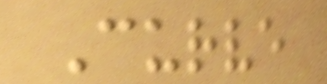Curve
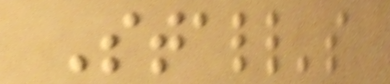Stall's
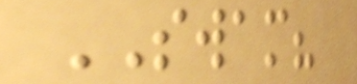SWAM?
